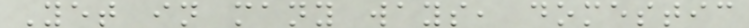Yet in many ways, domestic
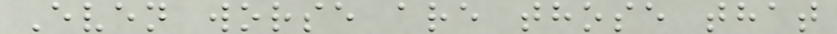Even worse are those that
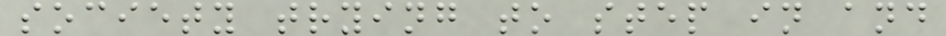society trying to step in and
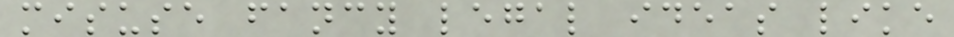misuse fancy legal ideas like
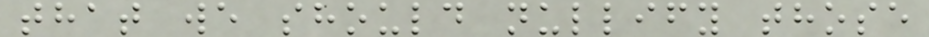that we should nullify those
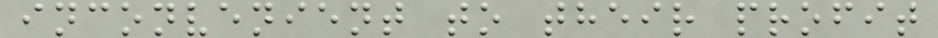inconvenient to their profit
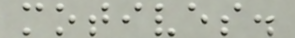motives.
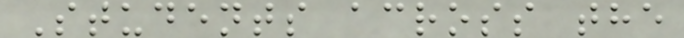Students across the
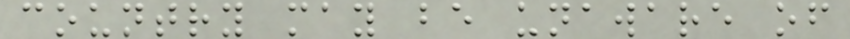country may be unaware of
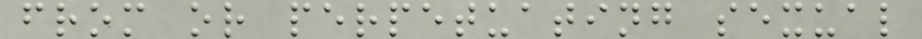from or perpetuating sexual
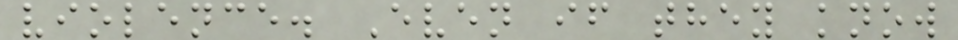violence. Even if they know
